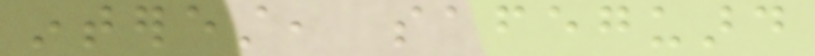interest, safeguard
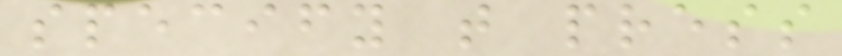specify that press
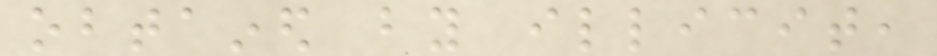obtained by illicit,
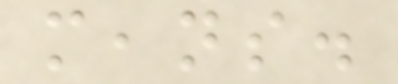means.
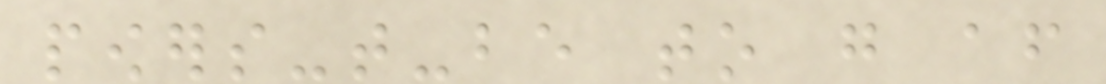powers-that-be to go after
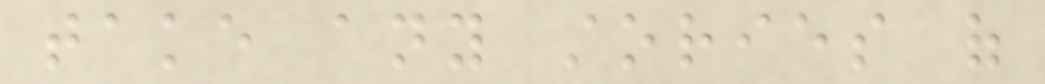take any stories of
